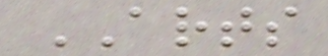ARTS
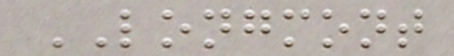LONGMONT
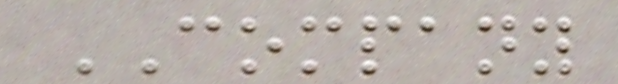COMPANY
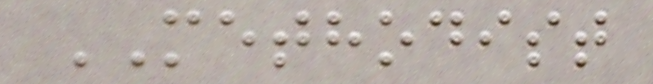METHODIST
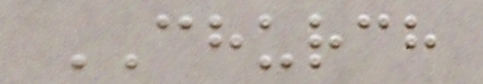CHURCH
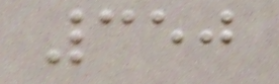350
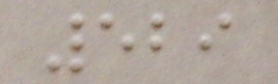529
